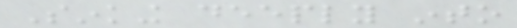Sinking deeply into
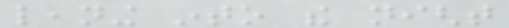leaning into the night
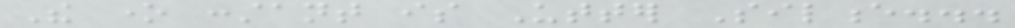The one constant is Utter Silence...
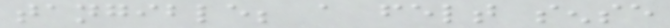tangible; a felt sense
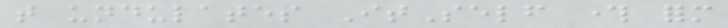that undulates ItSelf through form
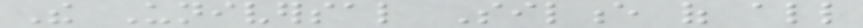The Universal Silence of all
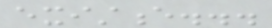existence...
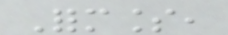Formless,
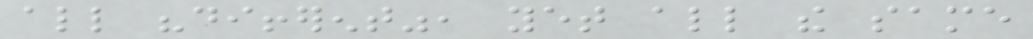all "different", yet all the same
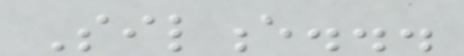Silence...
